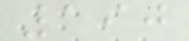190
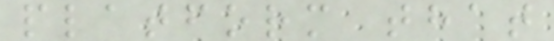platform that
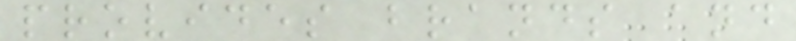provides brands and
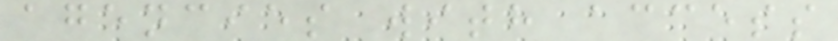agencies with access
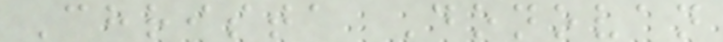Christa Donovan
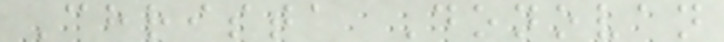Christa Donovan
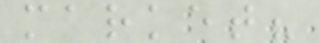market?
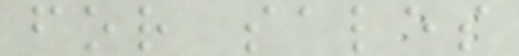for sales
